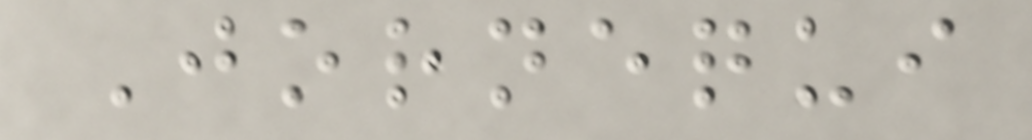Jornequi
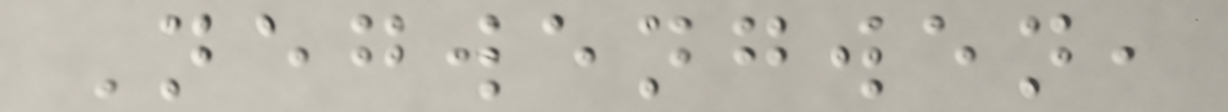Negwengwen,
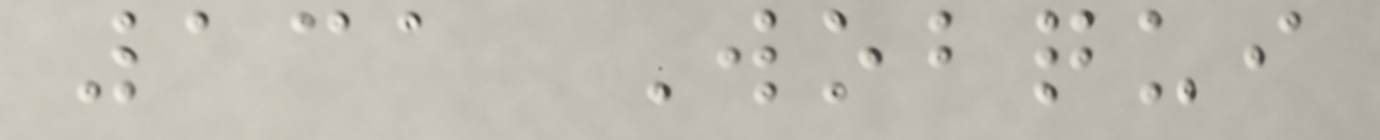131 Wobqui
